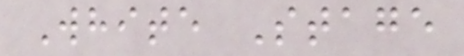White Stage
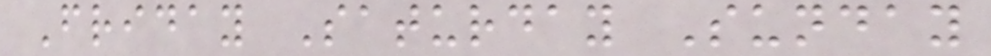Friday Saturday Sunday
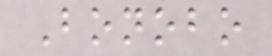Bonobo
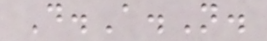D.A.N.
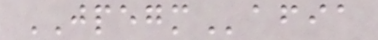JPEGMafia
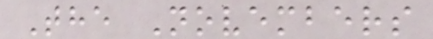The Novembers
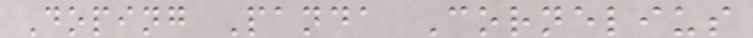Doping Panda Cornelius
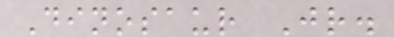Dinosaur Jr.
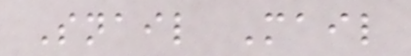Snail Mail
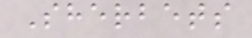Sherbets
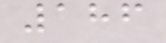186
